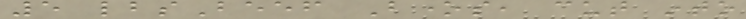5 lbsBeef Bones, cut into
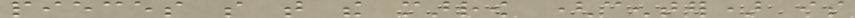pieces so that the marrow (center) is
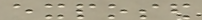exposed
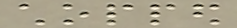chopped
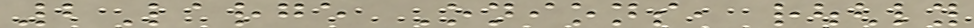2Large Onions, roughly
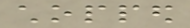chopped
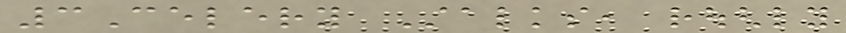3Celery Stalks, roughly
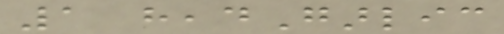1 headGarlic
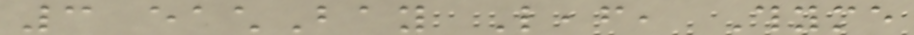3 eachBay Leaf, Thyme
